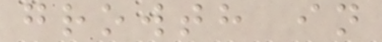growth in
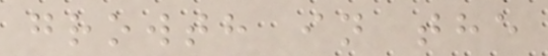growth in the
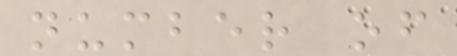number of
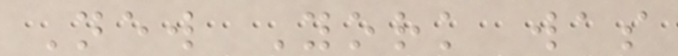New York was
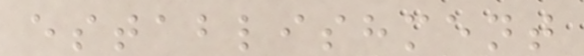establishment
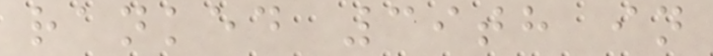ranked 39th in
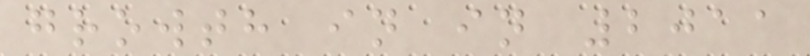growth in in 2011
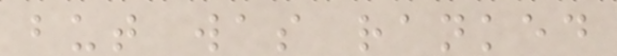but was ranked
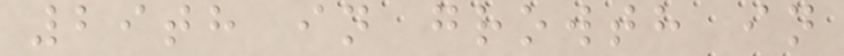29th in growth in
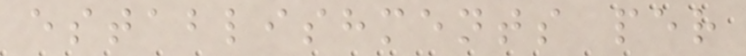establishments per
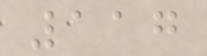117
